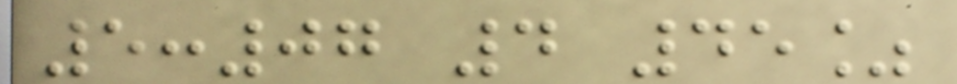5:07 4 45%
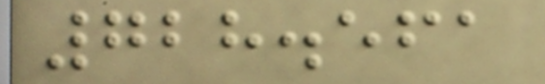728.561
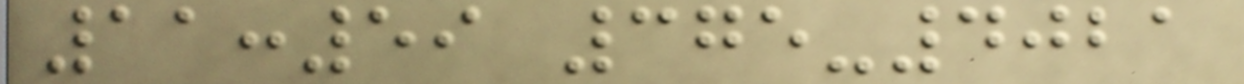11:59 375-4021
